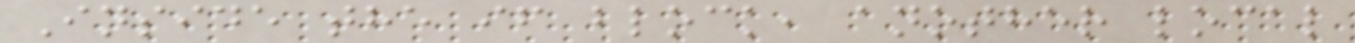Inside the if block, another local
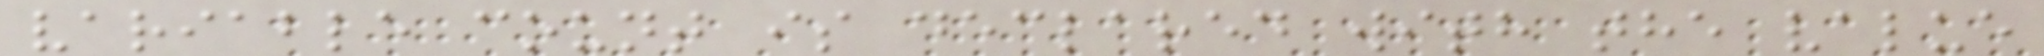variable count is declared with the value
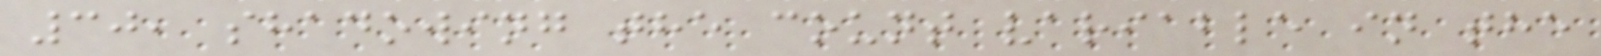30, shadowing the count variable in the
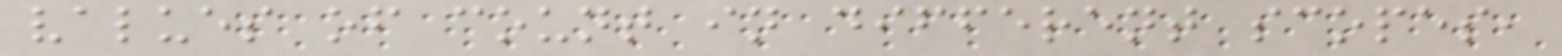values of count in different scopes,
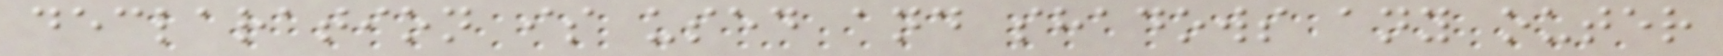declaration is used and shadows any outer
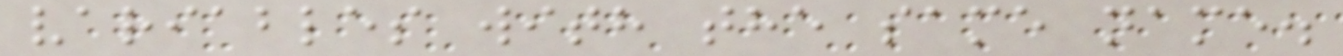variables with the same name.
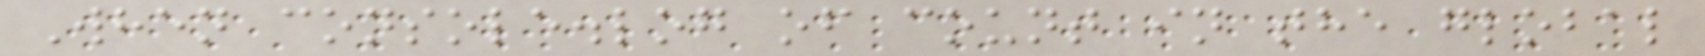When console.log of count in the global
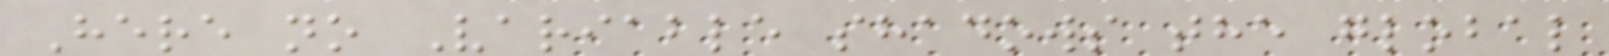Here no Variable shadows the global
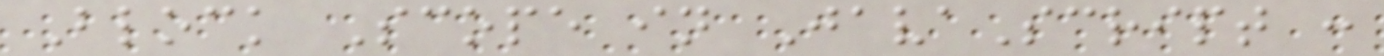Block Scope in JavaScript :
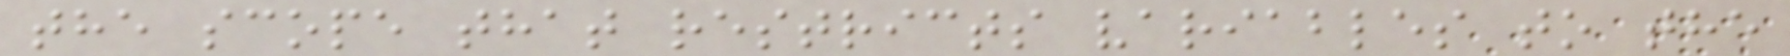the scope that restricts variables to the
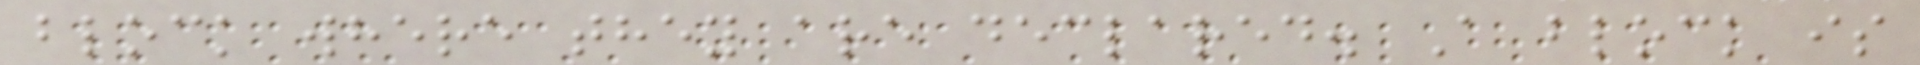block where they are declared. A block is
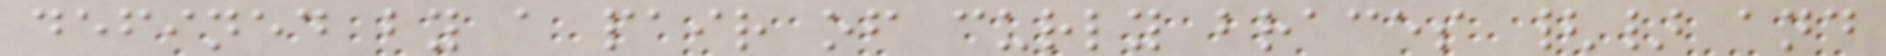defined by a pair of curly braces {} and
